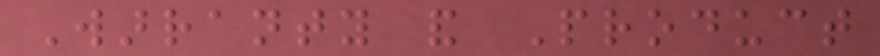Warranty and Product
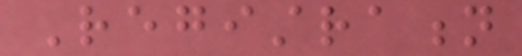Registration
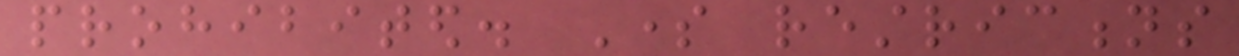prohibited. Some restrictions
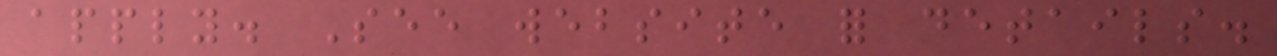apply. See website for details.
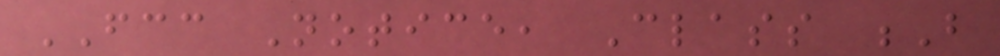FCC Notice, Class B
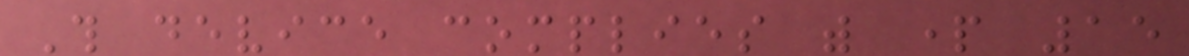This device complies with part 15
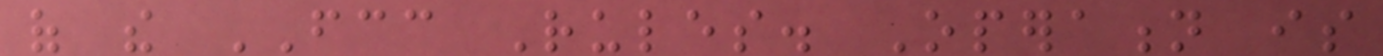of the FCC Rules. Operation is
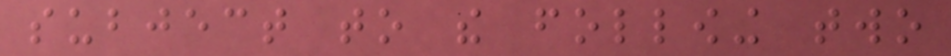subject to the following two
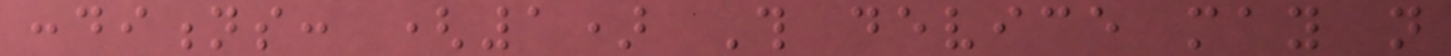conditions: (1) This device may not
